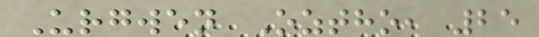Urgwen Oztho, 25
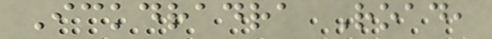Ickdradra Road,
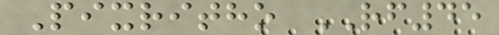Pixritho RF45
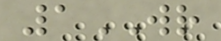1WR
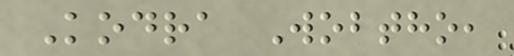Kodra Wobtho,
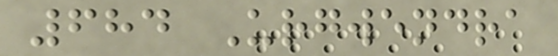684 Urgwendra
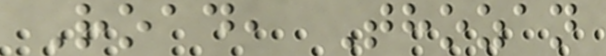Road, Thozan
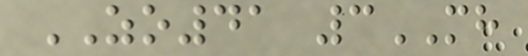ZO41 3MH
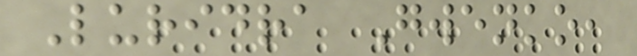Luridra Gwenko,
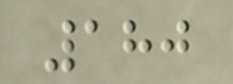180
